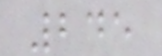245
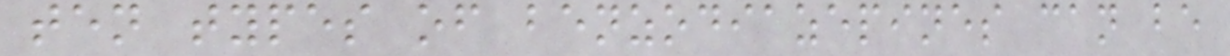ten types of benzodiazepines can be
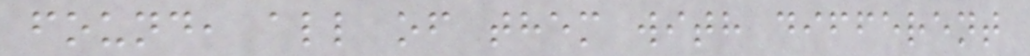found, all of them with different
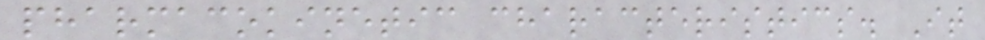pharmacokinetic characteristics. It
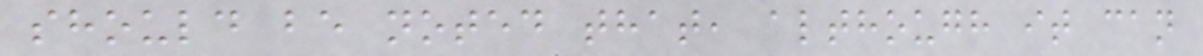should be noted that, although it can
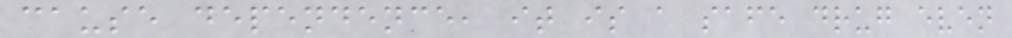cause dependence, it is a safe drug even
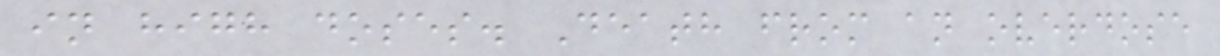in high doses. Death from an overdose
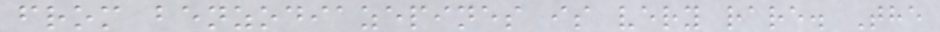from benzodiazepines is very rare. The
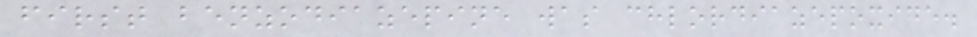first benzodiazepine was chlordiazepoxide.
